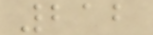212
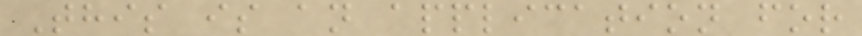This is an application for
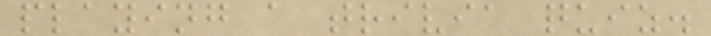playing a trivia quiz.
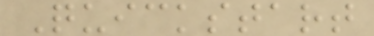Quickstart
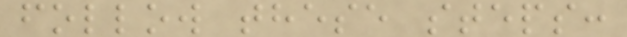follow these steps:
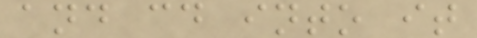and cd into it
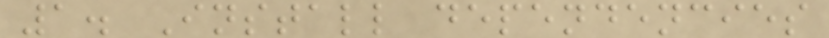1. Install dependencies
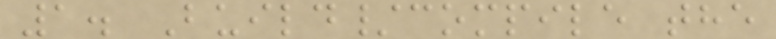1. Build/compile the
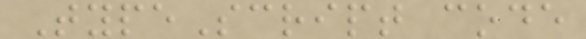TypeScript code
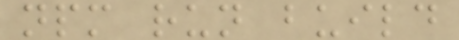npm run build
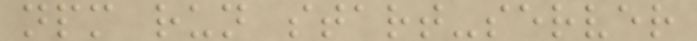npm run start-server
